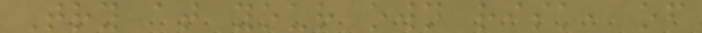Try at your own risk, of
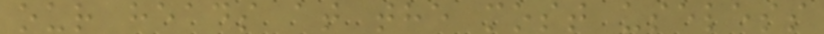our heads at the most useless
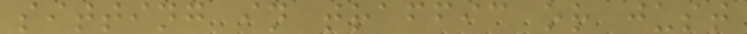sitting in traffic or just
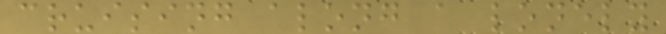cruising along a lonely
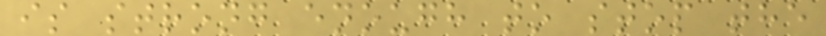is strong enough to stop the
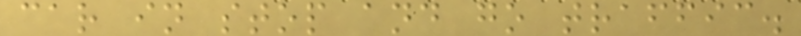car in stop and go traffic.
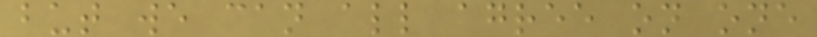but we can all agree on one
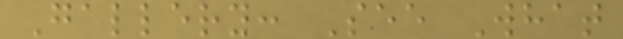Gallery: See What
